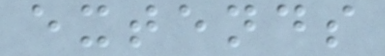extends
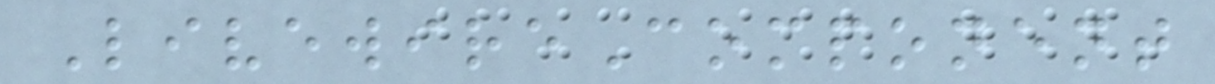LivewireComponent
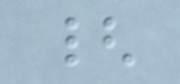{
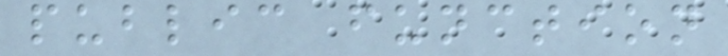public function
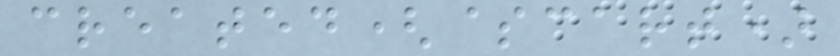created($cart)
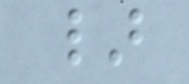}
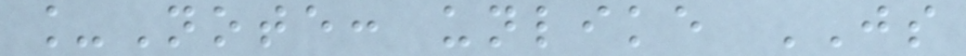_Note: unlike JS
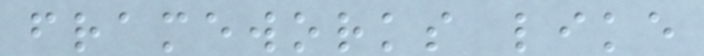frameworks like
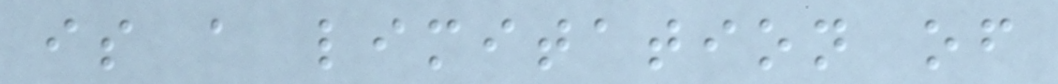is a limitation of
